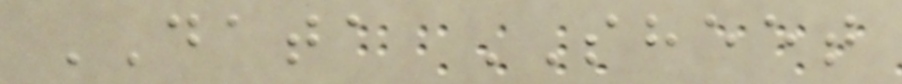DATA SHEET
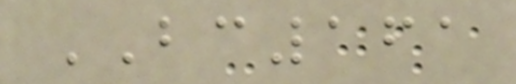BC161
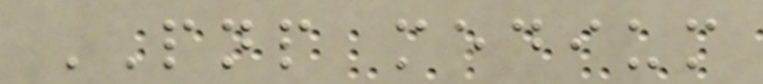PNP medium
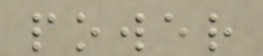power
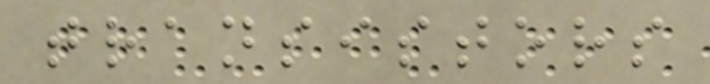transistors
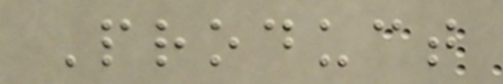Product
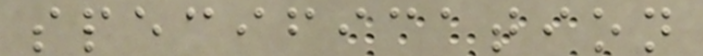specification
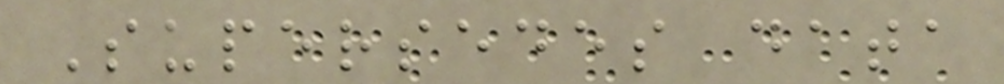Supersedes data
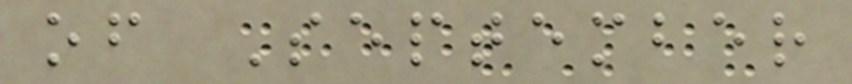of September
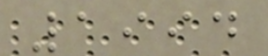1994
